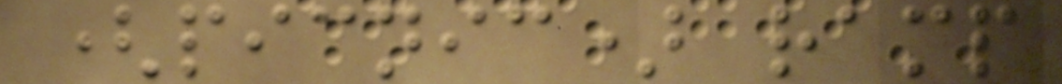(picnic) ramp
